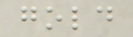gold
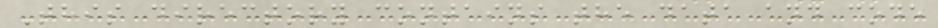This directory contains the data and code
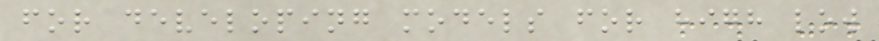for developing models for high low
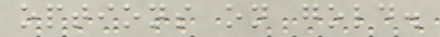options on gold.
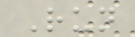Run
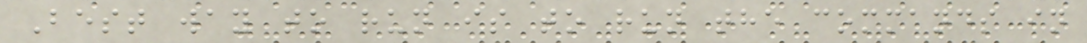Best way to run is to run the commands in
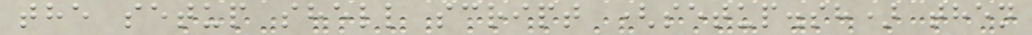the setup shell script (setup.sh) then
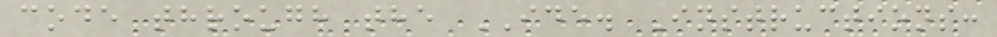code through the IDE. Instructions:
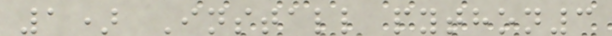1) Install python3
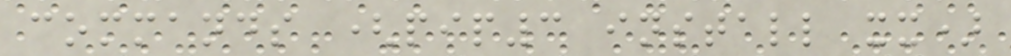commands (pip3 install xx)
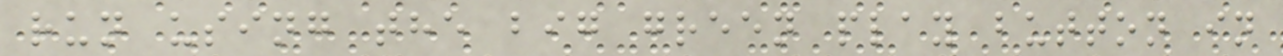run using the big green play button in
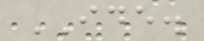IDE.
